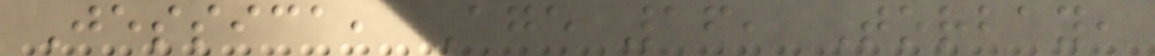Jessica, Age 16, Torbay,
